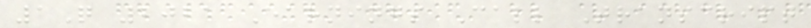1Q 2021 Earnings Call Transcript
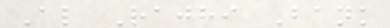Al Rajhi Bank
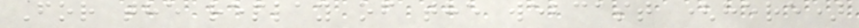For the replay of the webcast (here)
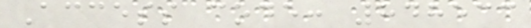Access code: 848533
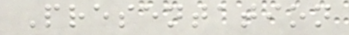Presentation
